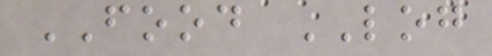FOOD LOG
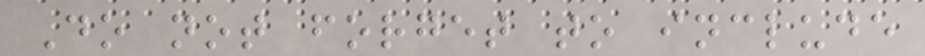Do not forget to include
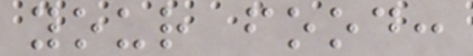your food:
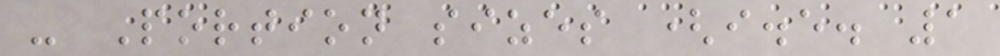- Portion sizes (i.e. 1
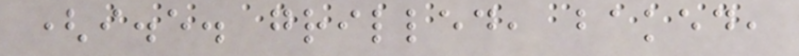(i.e. grilled, baked,
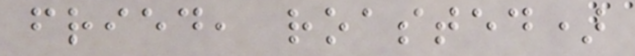fried, roasted)
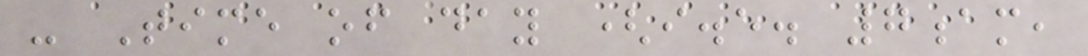- Time of day (i.e. 7am,
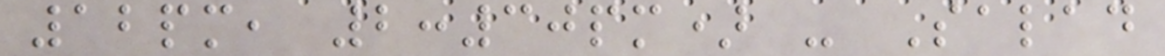12pm, 2:30pm) - Salad
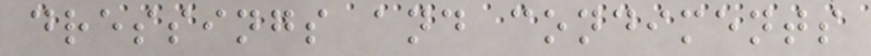dressings and condiments
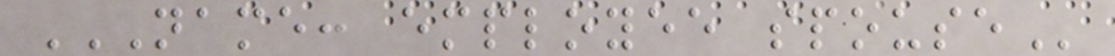NAME: EMPLOYEE SPOUSE
